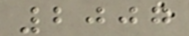2007
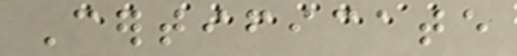Certificate
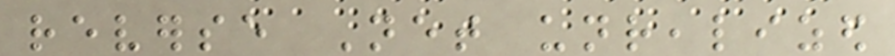reverse Net unrealized
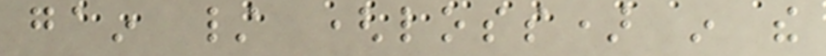gain / (loss) in the
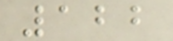122
